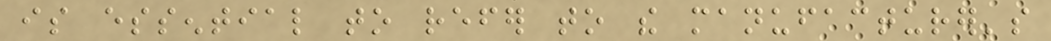is essential to refer to the manufacturer's
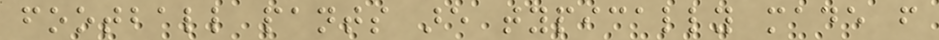football pants are typically made from
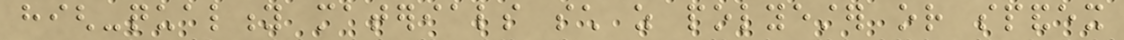high-quality materials such as polyester or spandex
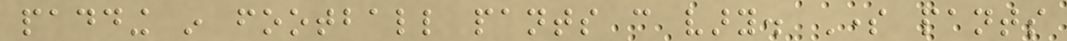padding in football pants can vary. Some pants
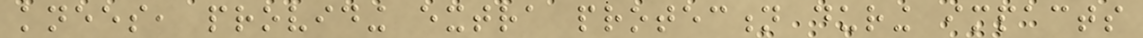knees, providing extra protection during impacts
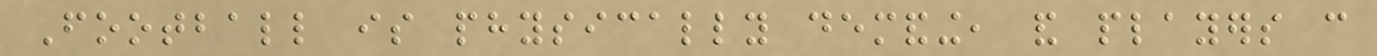Football is physically demanding, and players can
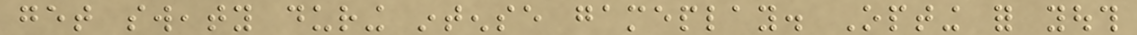get sweaty during intense gameplay. Opting for youth
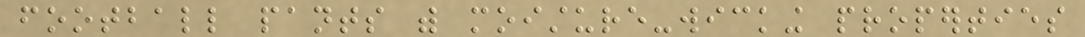football pants with moisture-wicking properties
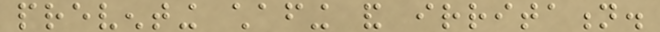preventing chafing and irritation.
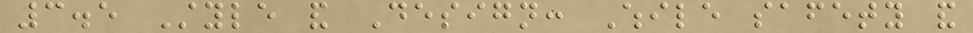3.5 Style and Design: While safety and
